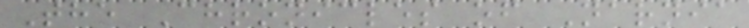The Chronicles of Narnia
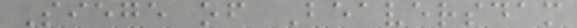Siege of Beaversdam
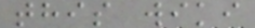this wiki
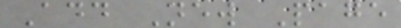Add New Page
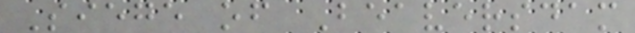Siege of Beaversdam
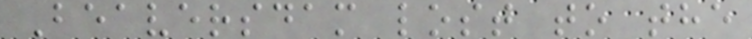Beaversdam lost to the
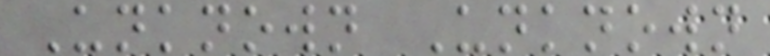Unknown Unknown
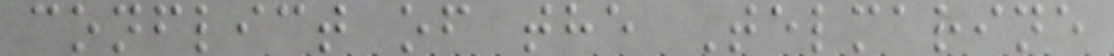conflict of the Telmarine
